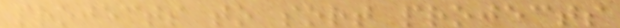projects to sort projects
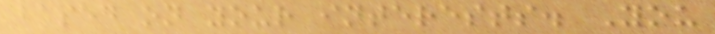based on your interests. You
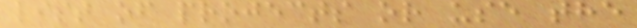list of projects or use the
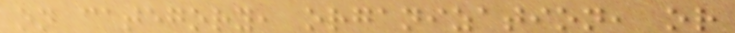on category, organization, or
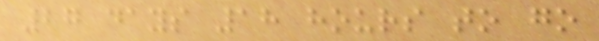27 days 18 hours to go
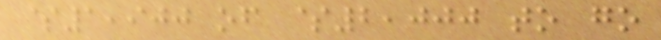$1,900 of $2,000 to go
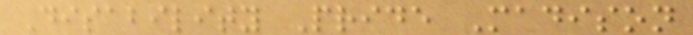Disability Pride Madison
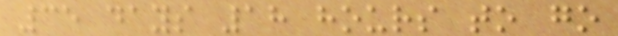35 days 18 hours to go
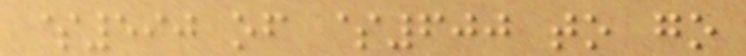$590 of $600 to go
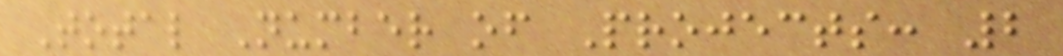Total Number of Projects: 2
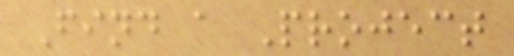Find a Project
